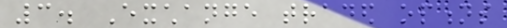3. Exchange traded options
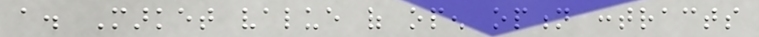a. Market value of open option contracts
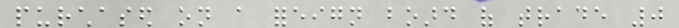purchased on a foreign board of trade 0
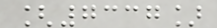[7337]
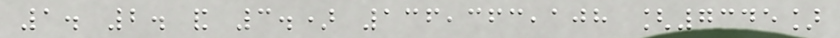1. 2. and 3.) 136,363,108 [7345]
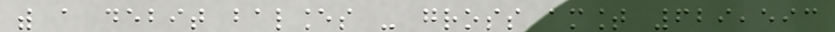with a debit balances - gross amount 629,593
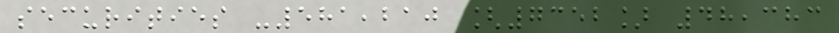securities -581,210 [7352] 48,383
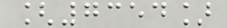[7354]
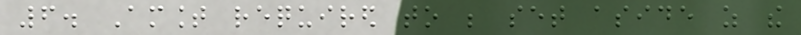6. Amount required to be set aside as the
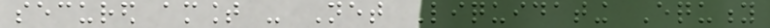secured amount - Net Liquidating Equity
